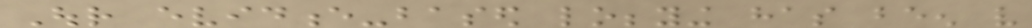Our evidence-based lobbying has been very
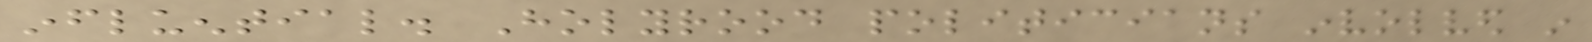influential. Holyrood politicians involved in
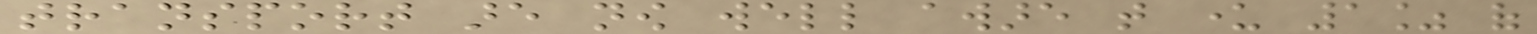transport are now well aware that under 1% of
